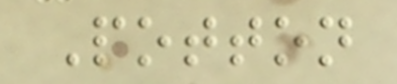Potton
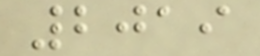2019
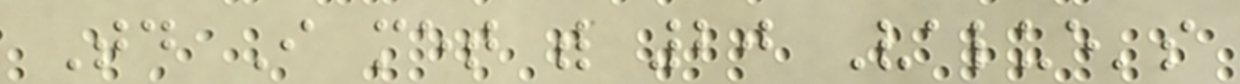Today I met with 20 Value's
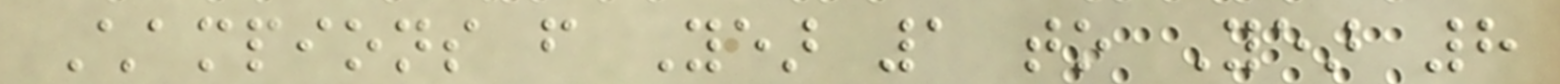Champions from Year 1 to Year 8
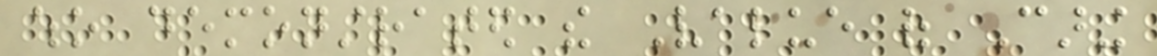who demonstrated the Value of Caring
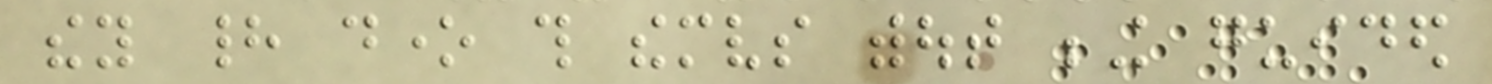they had done this themselves without being guided
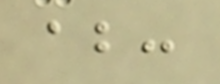about:
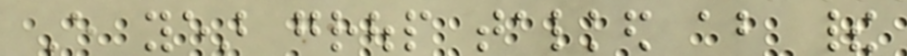Every year group talked about their
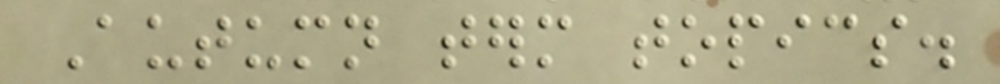Autumn term topics.
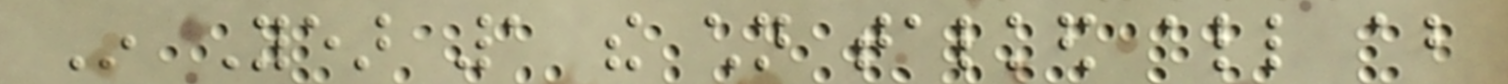In Year 1 the children talked all about
